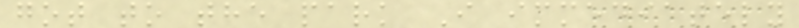got to the park I immediately
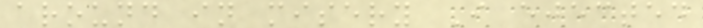around in misery I ejected
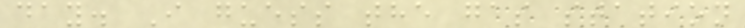day. I guess the gas station
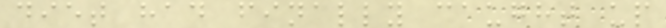diet had finally caught up
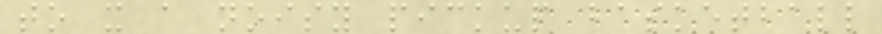to x a noisy pickup basketball
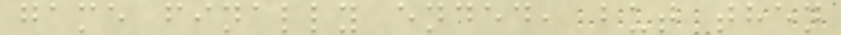game finally ended, but then
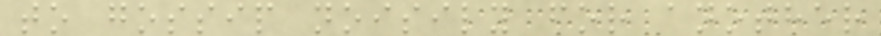to gossip noisily for another
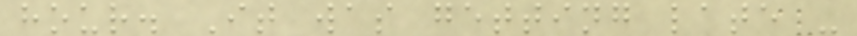hour. It was getting late -
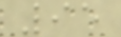95
